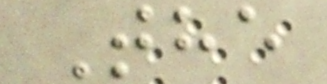The
